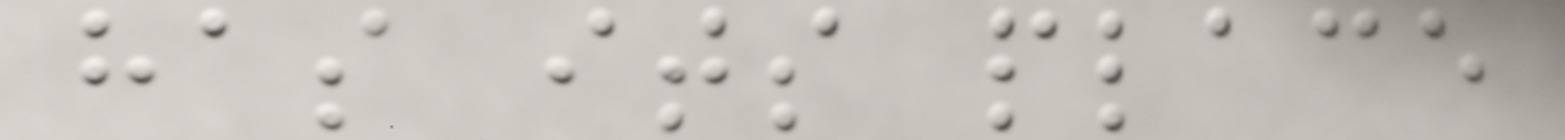has its place
